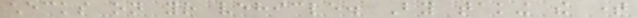checks on your vehicle. By taking the time
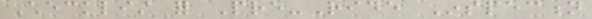Checklist for Pre-Ride Inspection
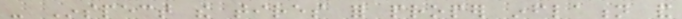- Inspect the tires for proper inflation and
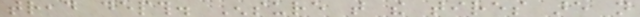tread depth. Ensure that the tires are not
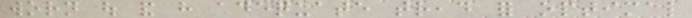worn out and have adequate tread for optimal
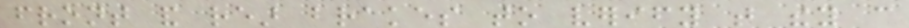front and rear brakes to verify that they can
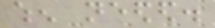when needed.
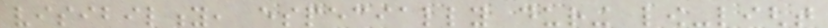visibility, especially during low-light
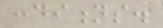conditions.
